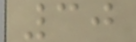30
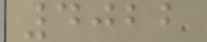4022
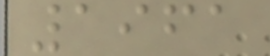1961
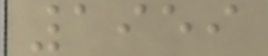1959
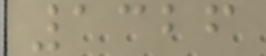1326
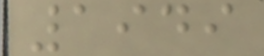1949
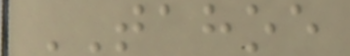TAHOE
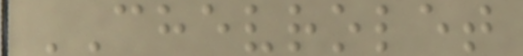CHEVROLET
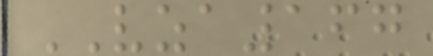VZA167
